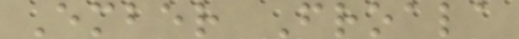Ember Froala
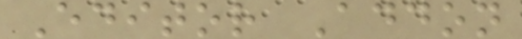Editor Addon
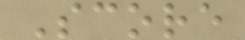Score
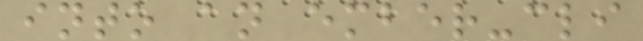into an ember-cli
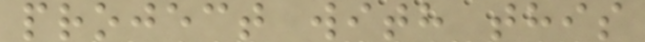project with this
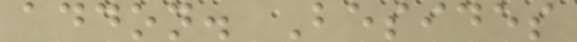addon. Besides
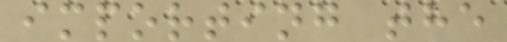importing the
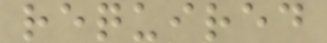required
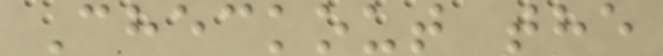Checkout the
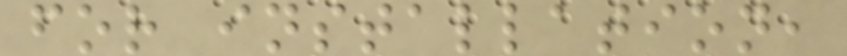for installation,
